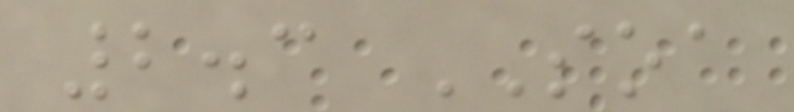2.3 SOA
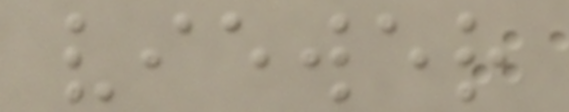viewer
